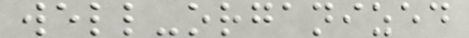well-organized
